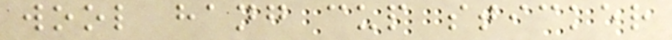wool hang cup sticker
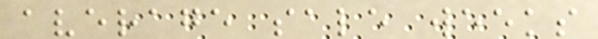average sale weeks
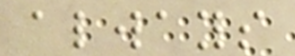always
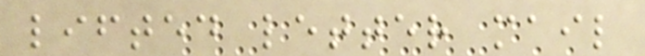lifted letter mail
